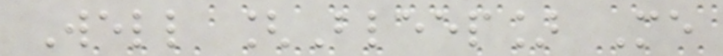Well [Bleep] Me
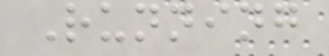Running
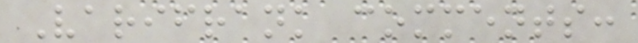Varifrank comments:
